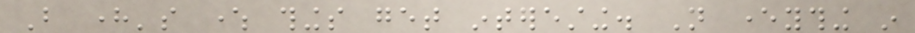But here's where things get interesting. Not everything in
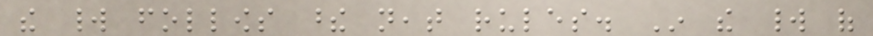the world follows these neat rules. In the world of
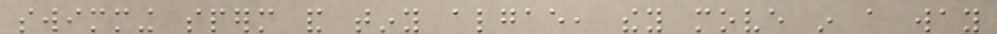swimming sperm and tiny algae, they move in a way
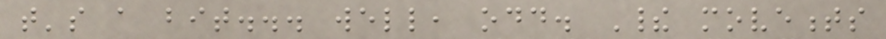that's a bit... well, odd. Their movements
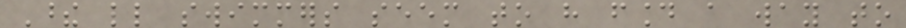These little swimmers seem to have found a way to
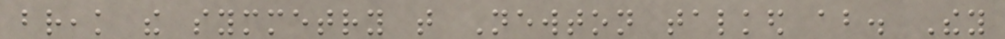break the symmetry that Newton talked about. They
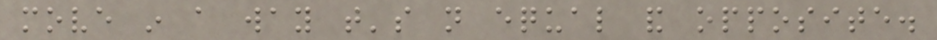move in a way that's not equal and opposite.
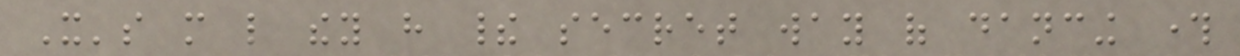It's more like they have their secret way of dancing through
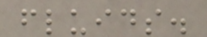fluids.
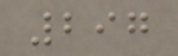297
